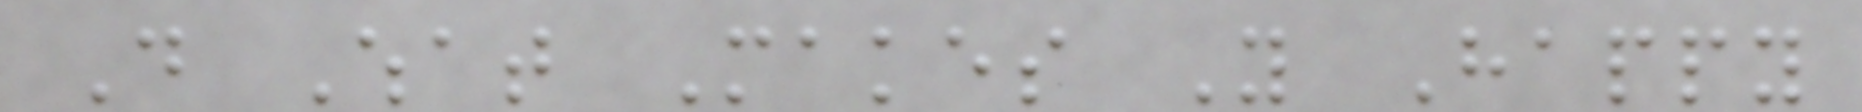Do What Makes You Happy
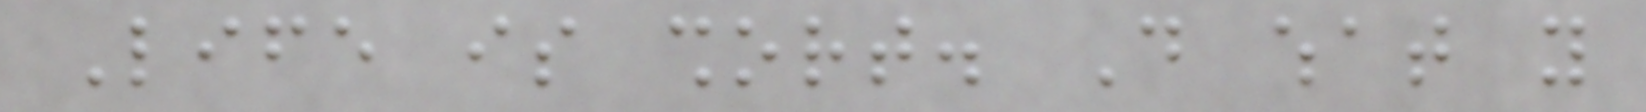Life is short. Do what you
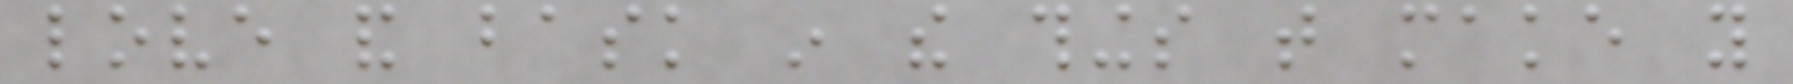love and bask in the things that make you
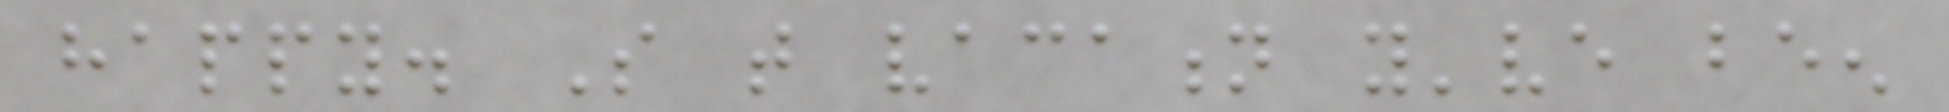happy. So that vacation you've been
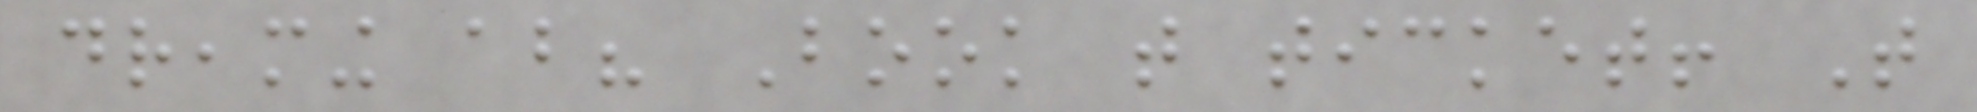dreaming about? Book that ticket! That
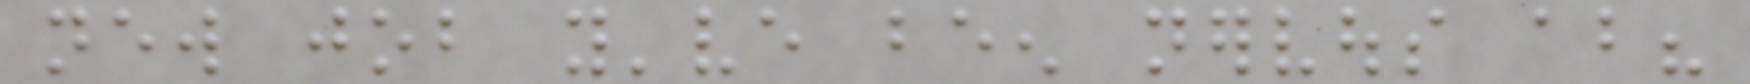new job you've been nervous about?
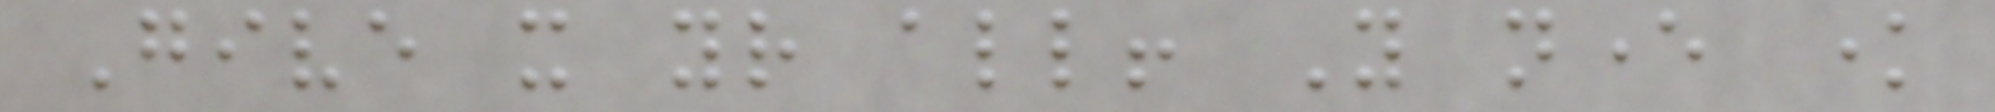Give it your all! You never know
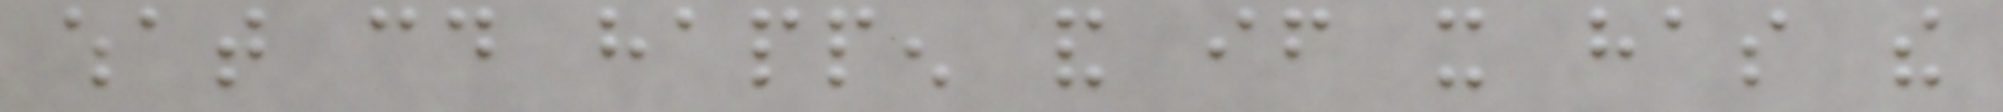what could happen and if it has the
